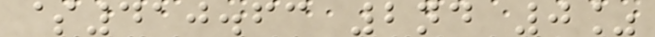$410.63 2nd 0%
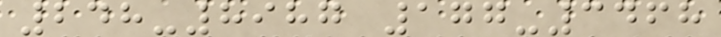248-8987 177-3468
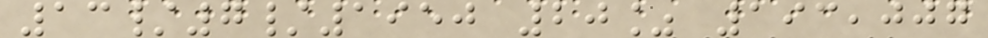13/7/1950 20% 193,007
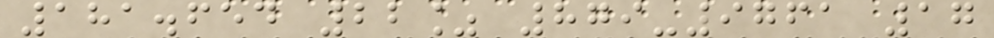181.654 22% 879-9761 17
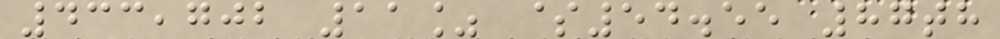433,702 11% $54.55 87th
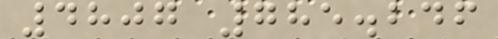4807 785.246
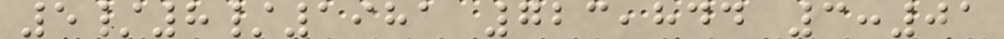5/8/1981 723,844 3:01
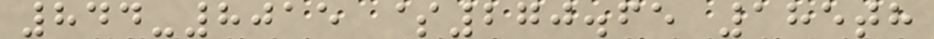844-8015 $270.65 185th
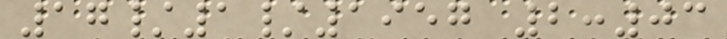17/1/1957 2:03
